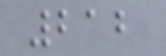212
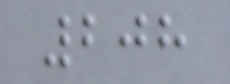208
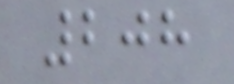208
